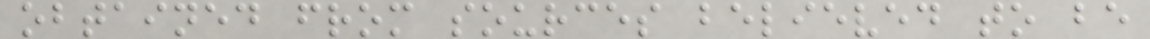obtained from sources believed to be
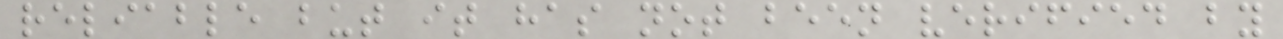reliable but it has not been verified by
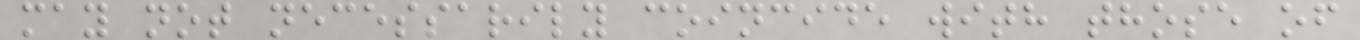may not necessarily coincide with those of
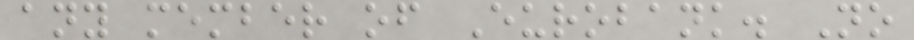any member of Eurobank. No
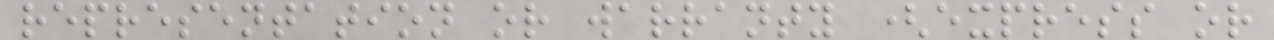representation or warranty (express or
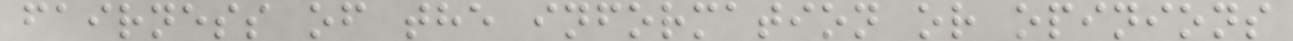fairness of the information or opinions
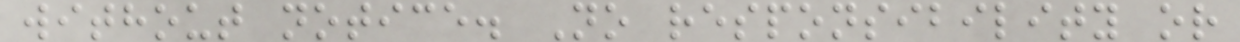without notice. No responsibility or
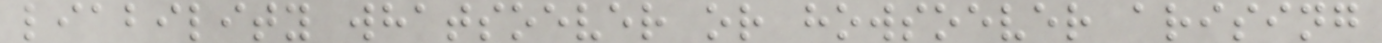liability whatsoever or howsoever arising
